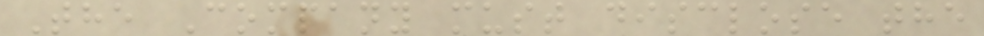The Company must disclose the
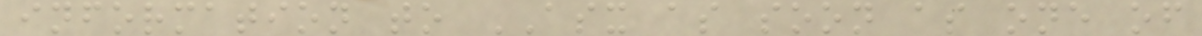information to ASX as soon as one of
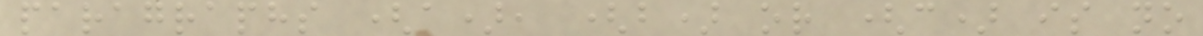paragraphs (a), (b) or (c) is no
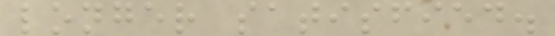longer satisfied.
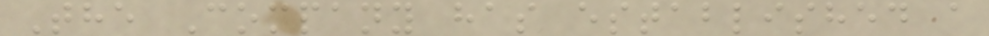The Company has established a
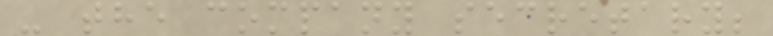- the company secretary;
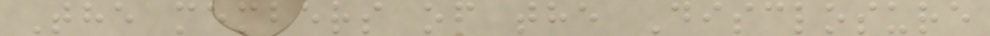The members of the Disclosure
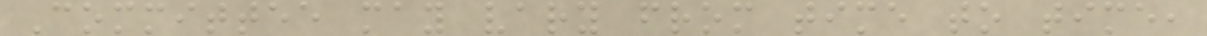Committee may vary from time to time,
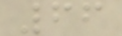66
